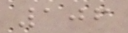106
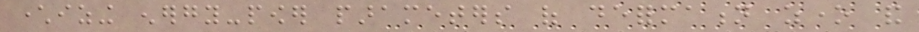characterizing energy-power parameters of deformation zone and
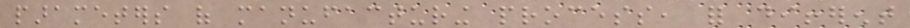parameters of manufacturing process, for different
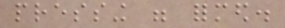pressing were formed.
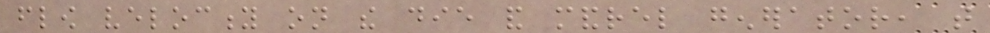flow velocity on the die and mandrel generator, that
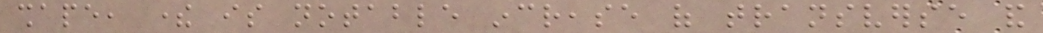shape, there is notable increase of transverse and
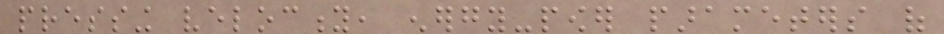pressing velocity, energy-power parameters of
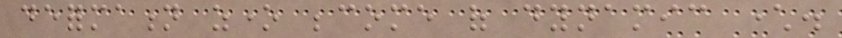deformation zone become of dynamic character.
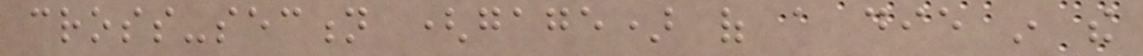cross-section (gage) of a die in the
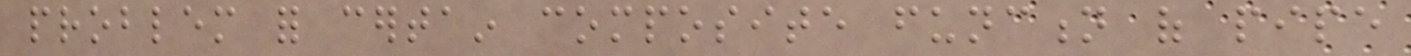problem for certain composite function of pipe
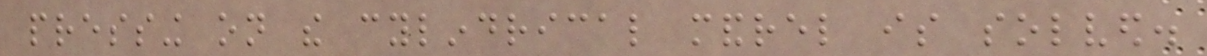pressing on the cylindrical mandrel is solved.
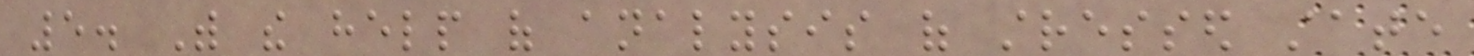5. With the help of analysis of stressed state
